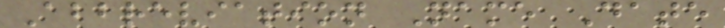Abbreviation Name Date
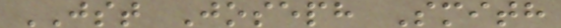JST Joseph Smith
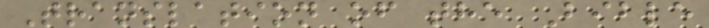Translation of the Bible
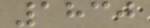1830
